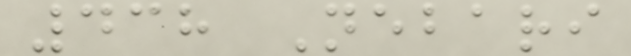438 Nebari
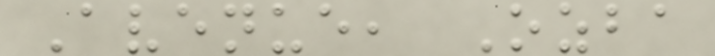Avenue, Ozba
